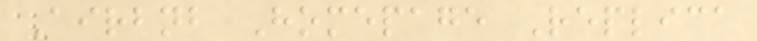Airbnb Homepage Replica
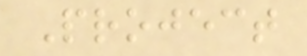Project
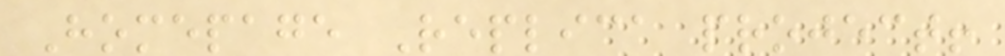Homepage Replica project!
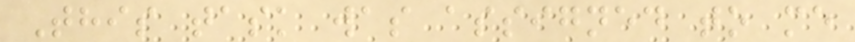This task was assigned to me
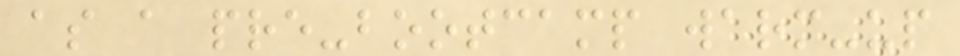as a pre-bootcamp warm-up
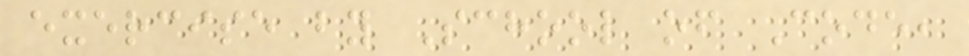exercise by School of Code,
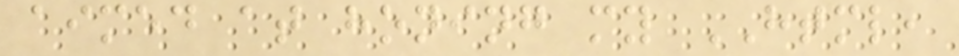aimed at honing my HTML,
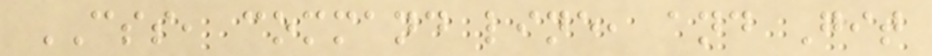CSS, command line, and Git
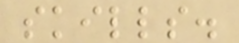skills.
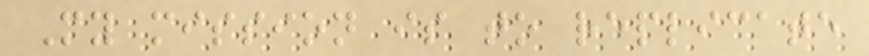My mission is to replicate
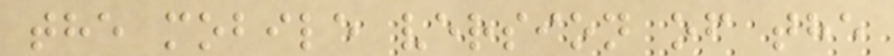the mobile version of the
